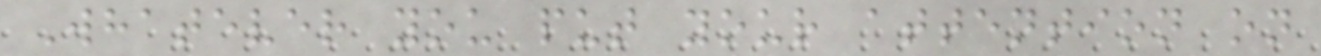Whatever you put your attention on
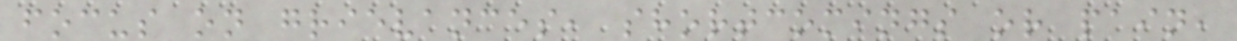focus on grievances, shortcomings or pain,
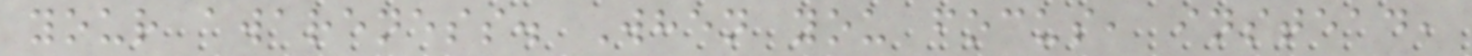your awareness. When you focus, instead,
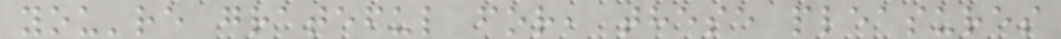you're grateful for, these pleasures
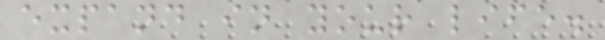expand in your life.
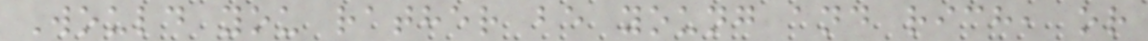Would you rather be young and rich, or
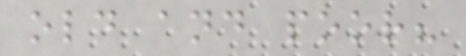old and poor?
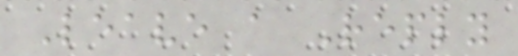Leave a Reply
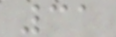31
